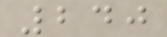240
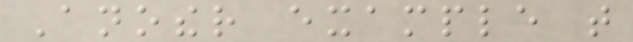Another example that
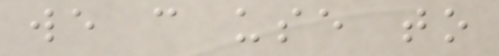we can use to
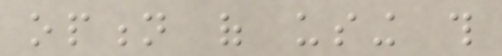option of using this
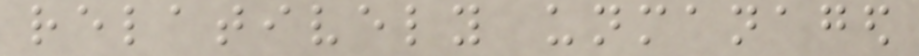relatively unmanaged
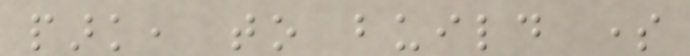park, to build some
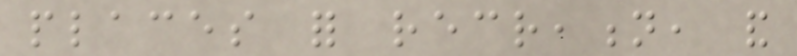places for recreation, and
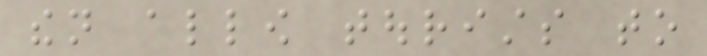then allow tourists to
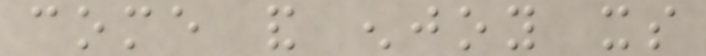come and enjoy its
